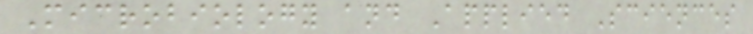Microbiology and Applied Sciences
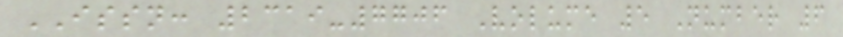ISSN: 2319-7706 Volume 5 Number 6
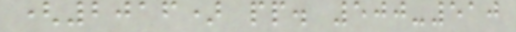(2016) pp. 500-510
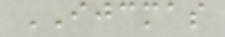IJCMAS
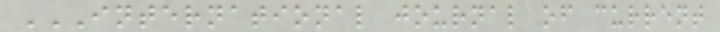INTERNATIONAL JOURNAL OF CURRENT
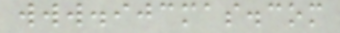www.ijcmas.com
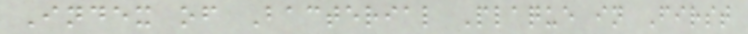Index of Bacterial Plaque in First
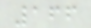166
